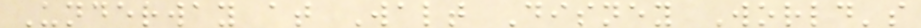Underway at Walt Disney World's
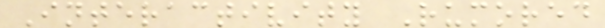Interactivity Rumored
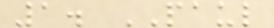1. PAUL
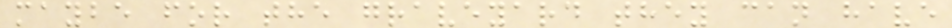maybe for the graveyard they can have
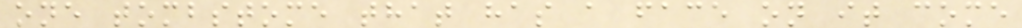one tombstome that has a face on it come
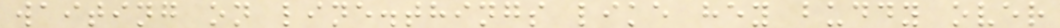waiting on line.things like hey buddy over
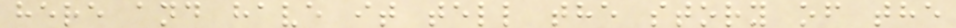here and have it tell the story of the
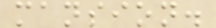mansion.
